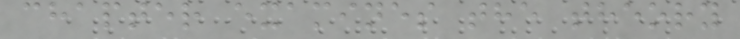chapter examines the theory
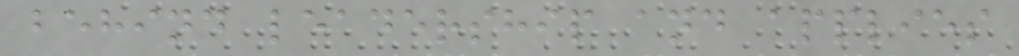behind leadership and applies
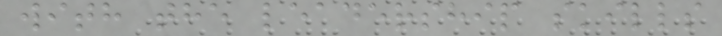with the leadership skills
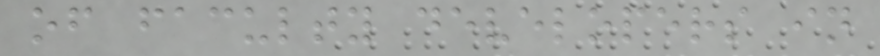of faculty developers in
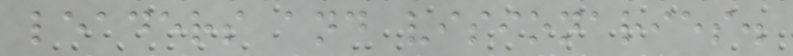leaders and visionaries.
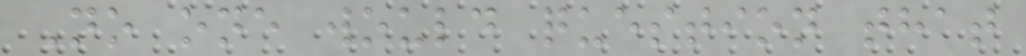No one would question that
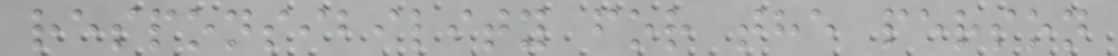responsibility for the person
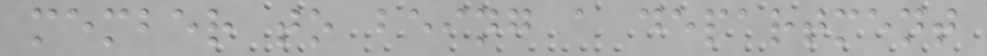member to being a department
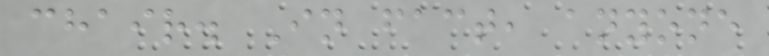chair. In fact, anyone
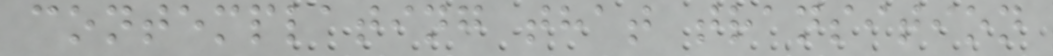contemplating that transition
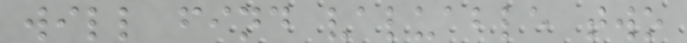will find valuable two
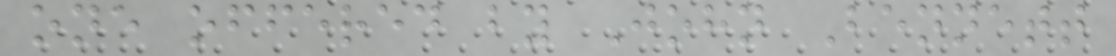one offered by John Bennett
